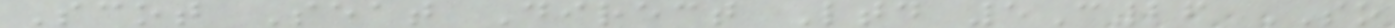Scot Seat Direct Ltd 5C26 SO
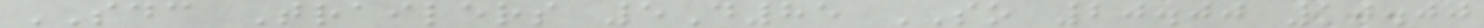SDC Trailers 5D85 SO 20.00 10.00
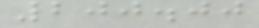200.00
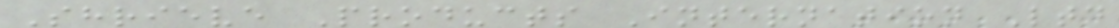Shrieve Products Internation Ltd
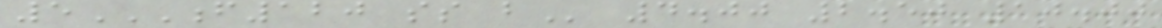5F120 SS B 4.00 2.50 10.00
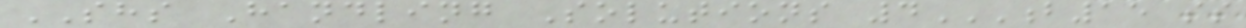SHS Handling Solutions 4B15 SS
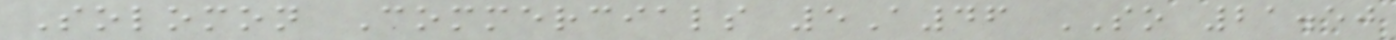Solomon Commercials 5A46 SO 21.50
